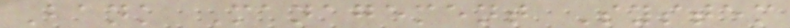Bank Management System
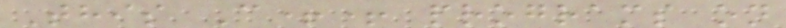This C++ programs on
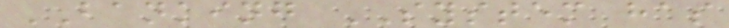BANKING SYSTEM has
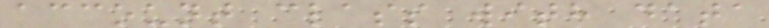account class with data
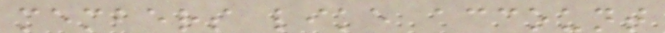members like account
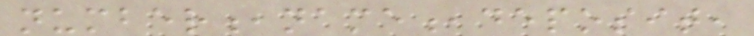number,name,deposit,
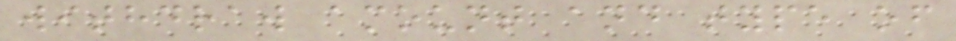withdraw amount and type of
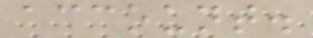account.
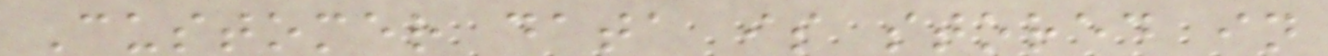Customer data is stored in
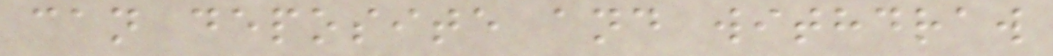can deposite and withdraw
